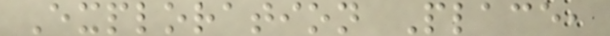Exploration Place,
